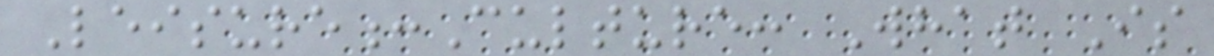Leisure:Culture: What Is
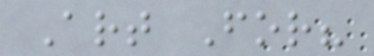Art For?
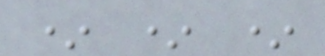* * *
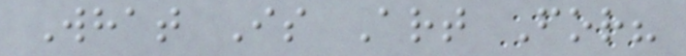What Is Art For?
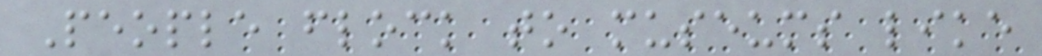People flock to museums like
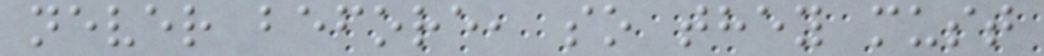never before, so they must
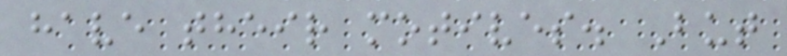have their motives. But
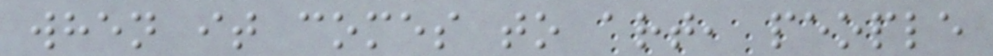when it comes to art, people
